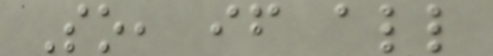So, if all
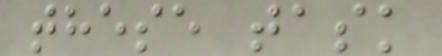these task
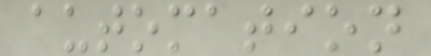automation
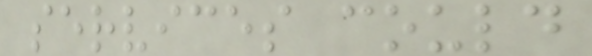services could
